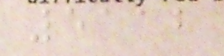5112
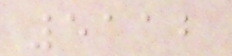5112
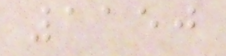1150
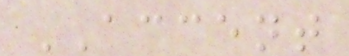ACCENT
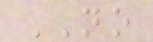NO
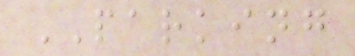PARKING
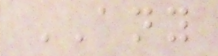ANY
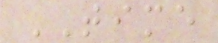TIME
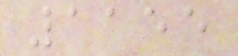1155
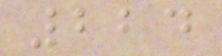224
